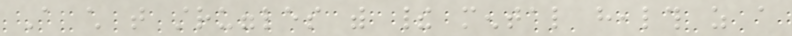A child that struggles with their mental health as a
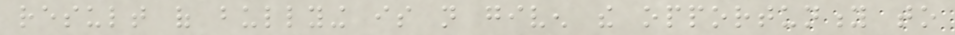result of bullying is not given the opportunity to
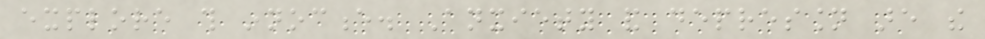explore this innocence. Anxiety and depression are the
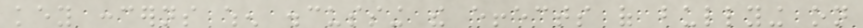key concerns when discussing the effects of bullying on
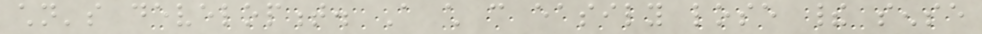children's development. A child can easily lose their sense
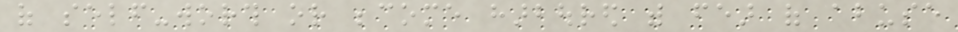of self-worth or become harboured with fear of abuse
